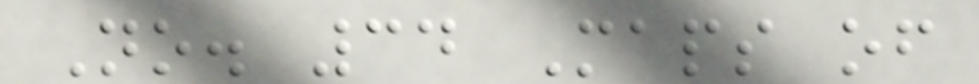No. 34 Maps of
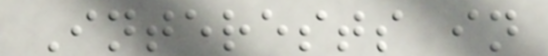Interests in
